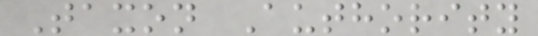Taxon Authority
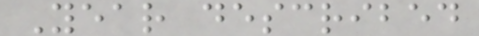Year described
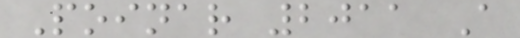Poinar 2011 A
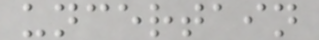uncertain
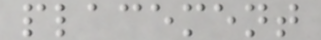placement
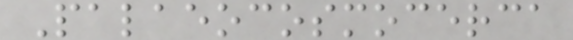Palaeocosmocerca
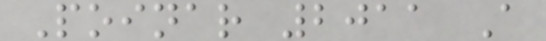Poinar 2011 A
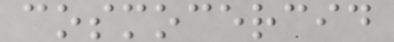cosmocercid
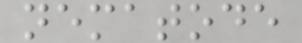nematode
